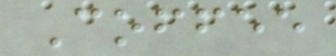Coffee
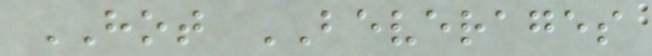HOT BEVERAGES
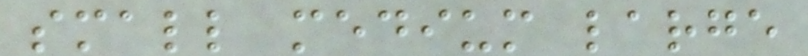small medium large
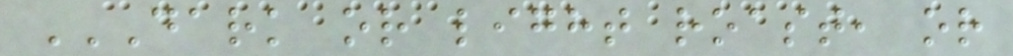DARK OR LIGHT ROAST, OR
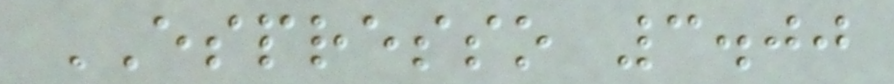ESPRESSO 3.00
